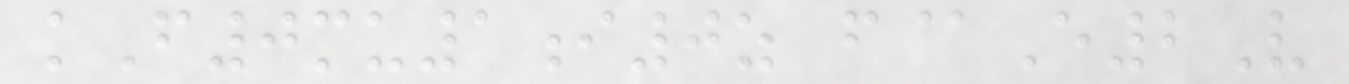kF0mu1i0z f@E2V
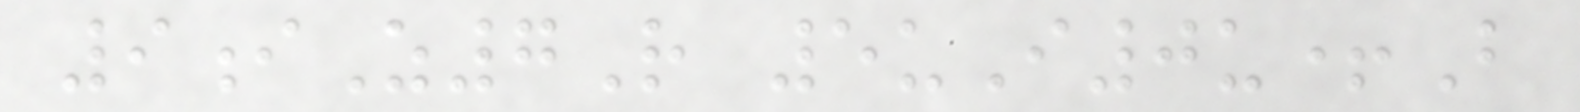9iZ7R 5uI0u+B
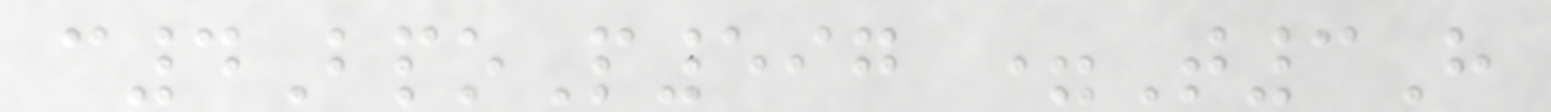c4BpoP597 =T3H
